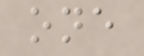one
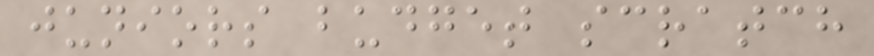juniors budget scratch
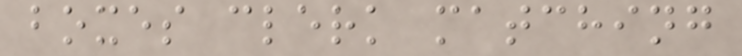boxes clerk matching
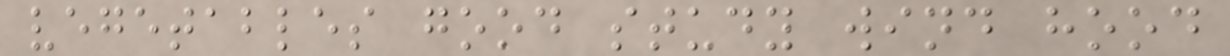vegetables good study wind hood
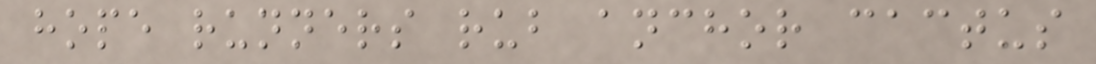hope runners rub anchor cactus
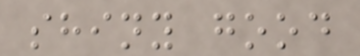shiny good
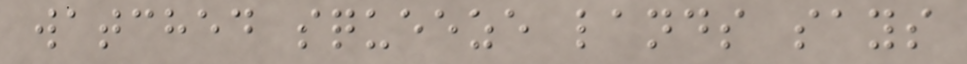watched squeeze lands says
